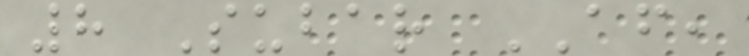8 Subar AF,
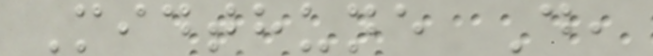Midthune D,
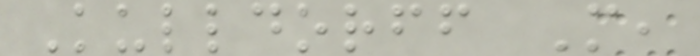Kulldorff M,
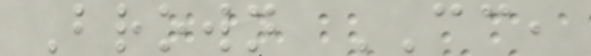Brown CC,
